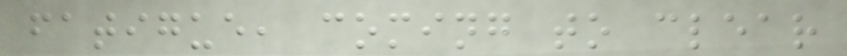fatigue, coming to clear
